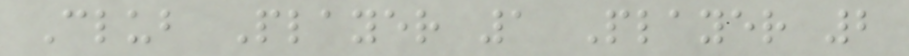Club Player 1 Player 2
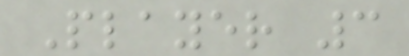Player 3
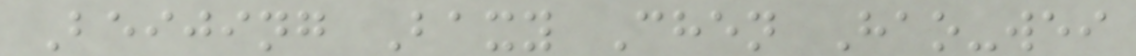Beijing Baxy Chen Hao-wei
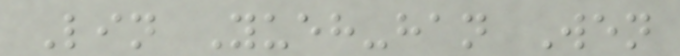Lin Yueh-han Wen
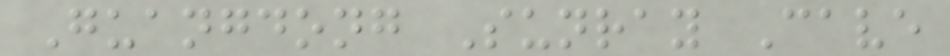Guangdong Sunray Cave
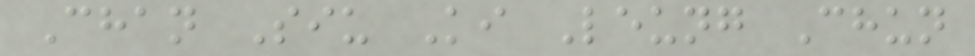Chan Siu Ki Leung Chun
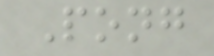Pong
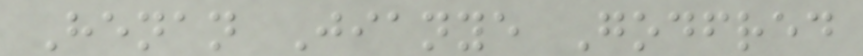Henan Jianye Godfred
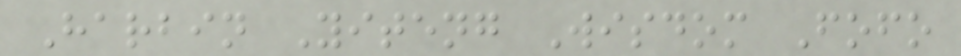Harbin Yiteng Wisdom Fofo
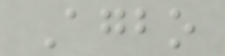Agbo
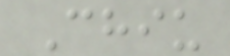Chiu
